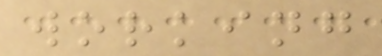working
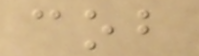cob
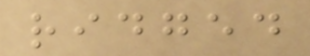ridged
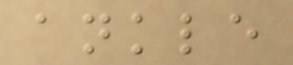ankle
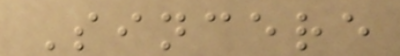Sincere
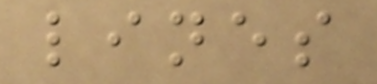lines
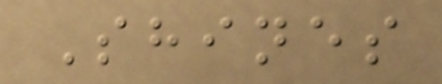Shines
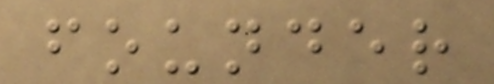founder
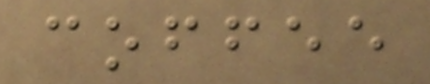coffee
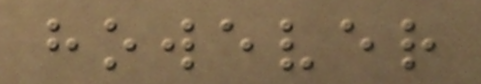however
